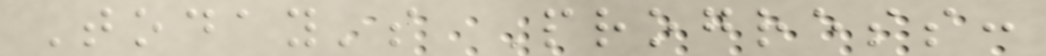Today's Progress:
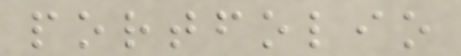portfolio
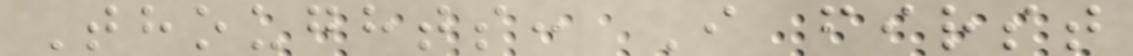Thoughts: I first
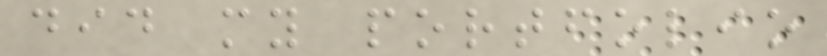did my portfolio
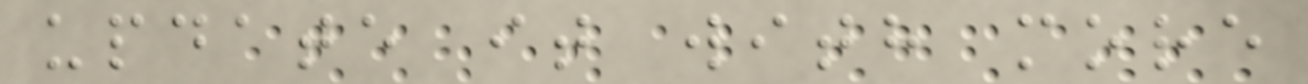update it with more
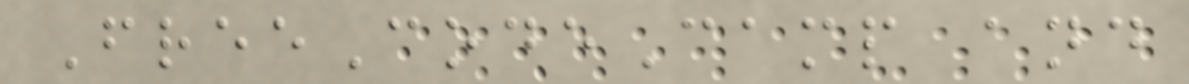FreeCodeCamp and
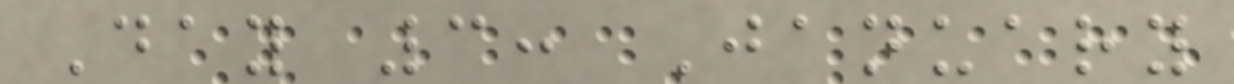Day 3: January
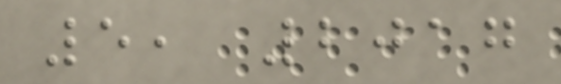5, 2017
